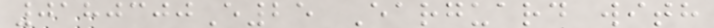0180300E25 Earguard with
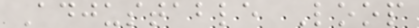Adjustable Loop
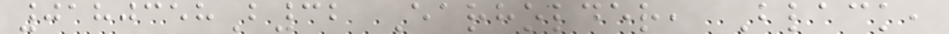0180358B32 Earholder, Black,
